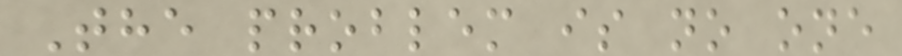The problem is no one
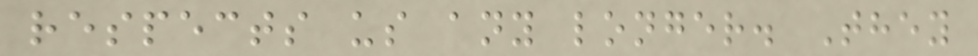respects us any longer. They
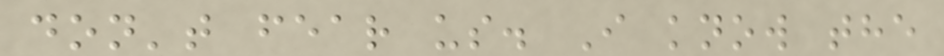don't fear us. I know the
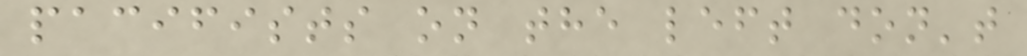pacifists on the left don't
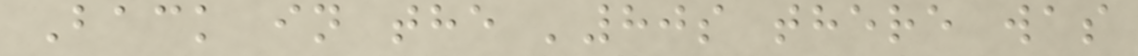Back in the '80s there was
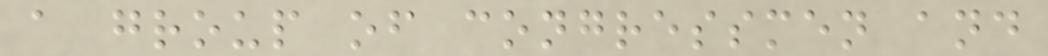a group of congressmen and
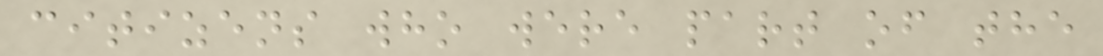citizens who were part of the
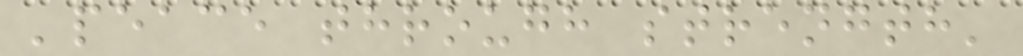'peace through strength'
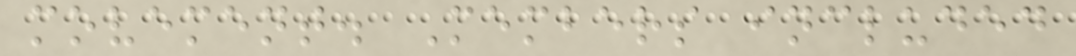movement. Members included
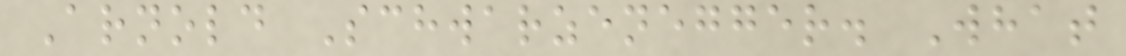Arnold Schwarzenegger. What
